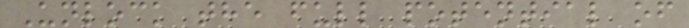Unlock the full potential of
